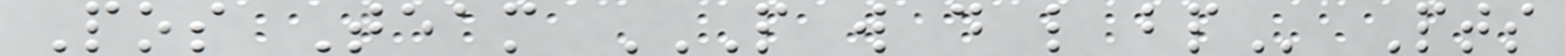Pos Team P W D L BP Pts
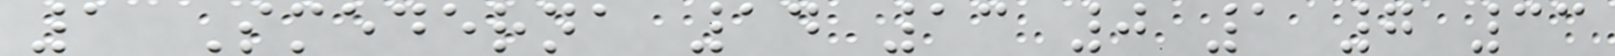1 Smederna 14 13 0 1 7 33
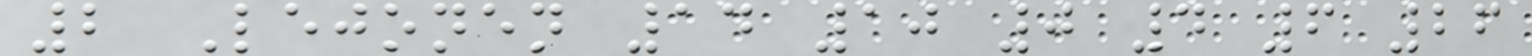2 Lejonen 14 10 0 4 6 26
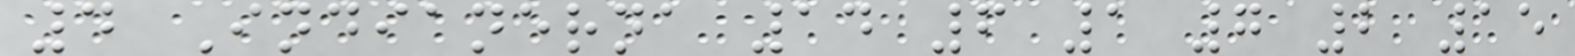4 Indianerna 14 6 1 7 2 15
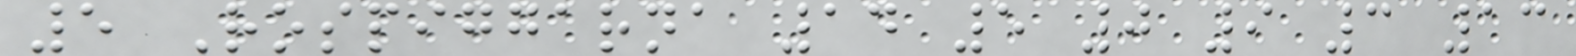5 Rospiggarna 14 5 0 9 3 13
